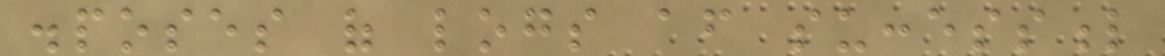disposes of logs after successful
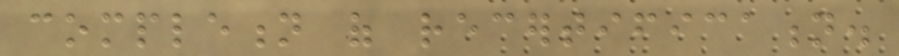completion of recertification.
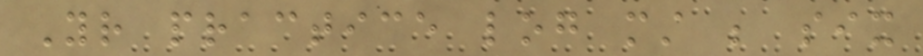Your practice log must be six
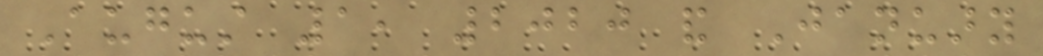August 1, 2020 and January
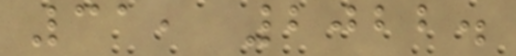31, 2022.
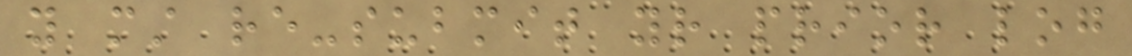you must re-submit your prior log
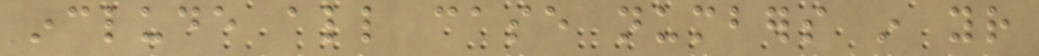include all case numbers in your
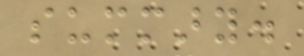summary.
